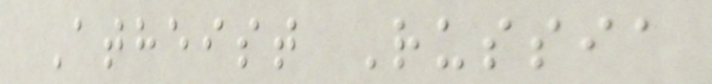Atheist Russia
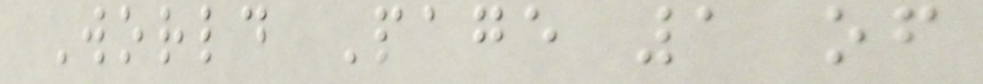World Page 1 of
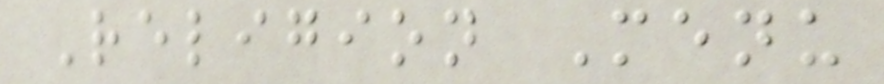Religion Menu
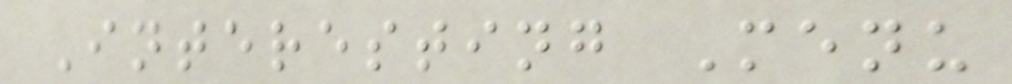Interesting Menu
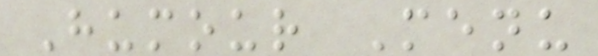Humour Menu
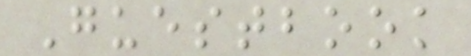Guestbook
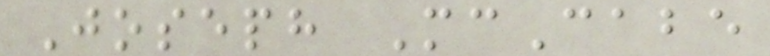Joseph McCabe
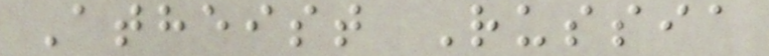Atheist Russia
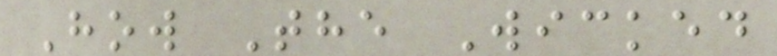How The Wicked
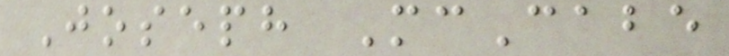Joseph McCabe
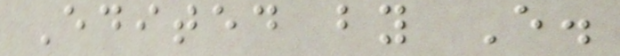Edited by E.
